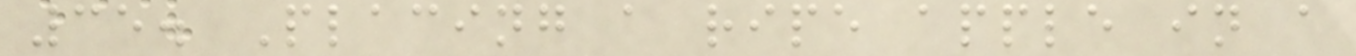35. Placing a ripe apple in a
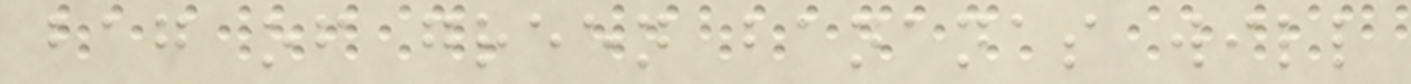bag of green bananas will
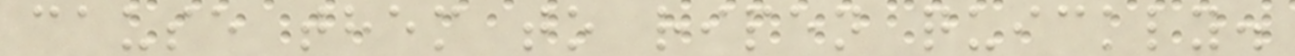cause them to ripen quickly.
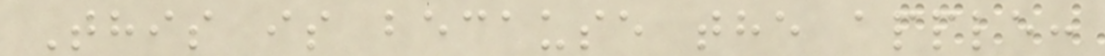This is because the apple:
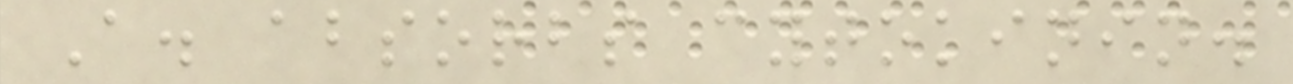A. absorbs cytokinin.
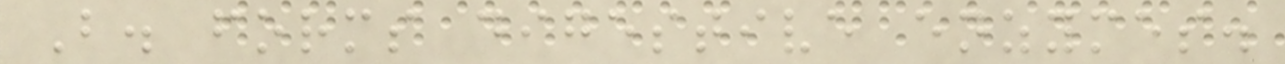B. forms digestive enzymes.
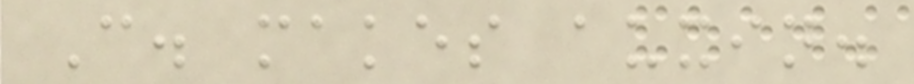C. makes auxin.
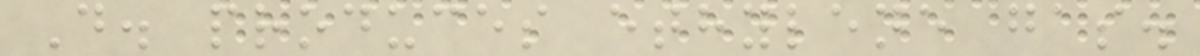D. produces ethylene gas.
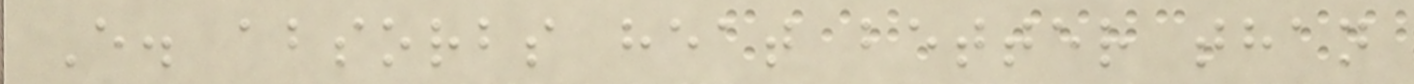E. absorbs heat better than
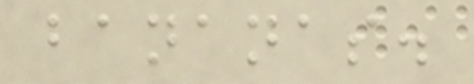bananas.
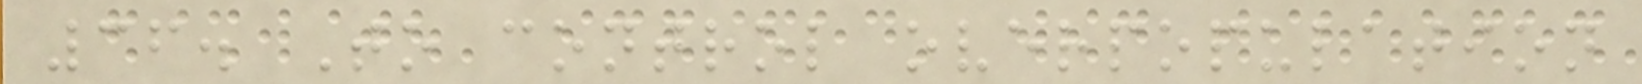36. To control overpopulation
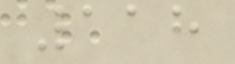118
